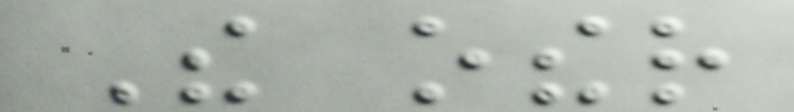The other
